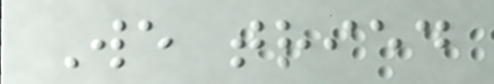We tried
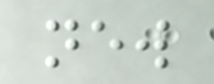new
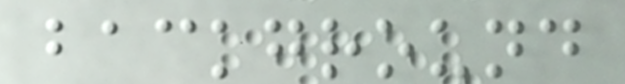background
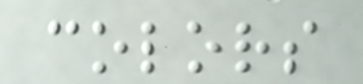colors
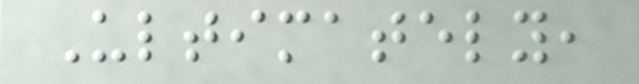Ultimately,
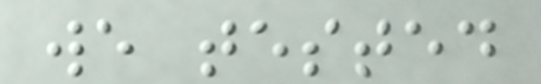we tested
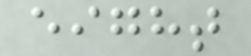eight
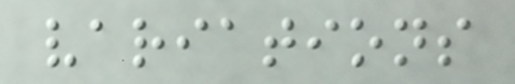variations
